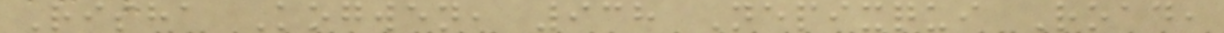Risha Kogwen, 938 Nepixqui Road,
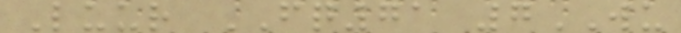Luur FQ71 7WU
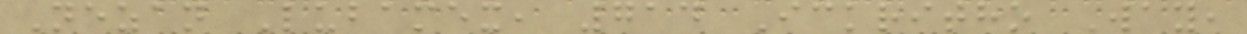Nezan Lubamex, 714 Ickritho Way,
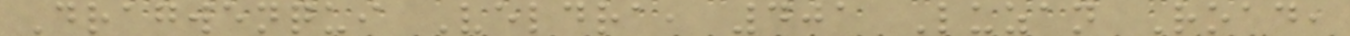Dragwenqui Veldra, 401 Luzan Road,
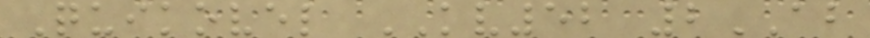Quikovel KV52 2AB
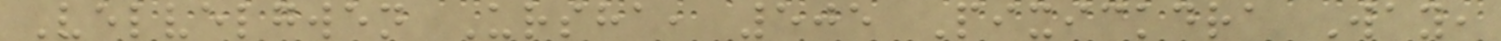Velvelgwen Ursha, 505 Pixickdra Way,
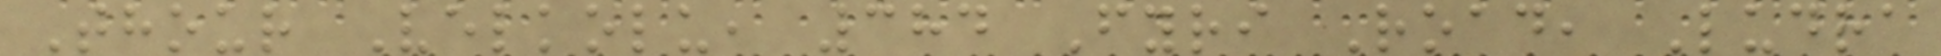Thour Velkolu, 384 Fyri Road, Ludra
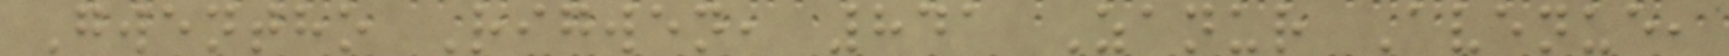Gwentho Rigwen, 841 Zanur Avenue,
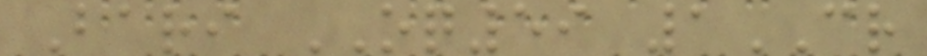Bari OQ59 1CR
